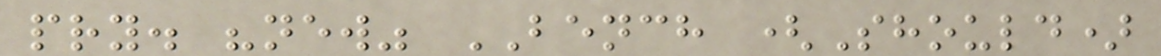pry. "new" BENCH (Should)
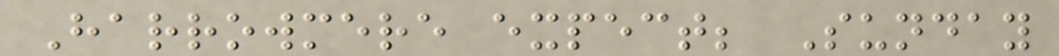Harrowmere expect; Sunday
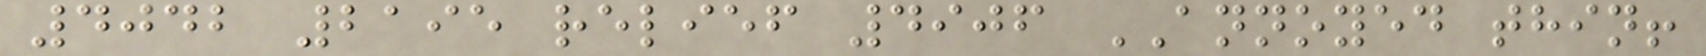4042 2195 relief 4906 ANNOYED thin!
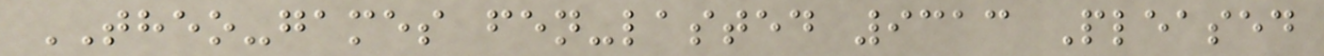THEO-games fen-lasted 9313 Pleased
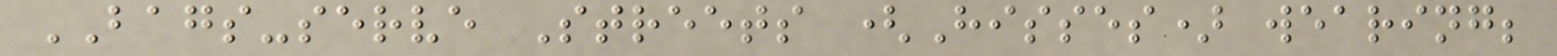BAGS-serve Streets (Hisses) wearing;
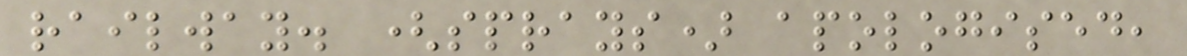railway. (sprays) apologised,
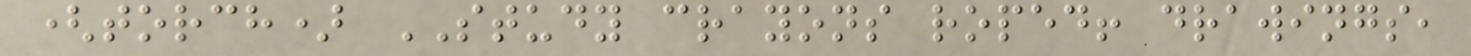(torch) STUDY crayons roped! drawings,
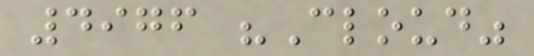4976 "Cloud"
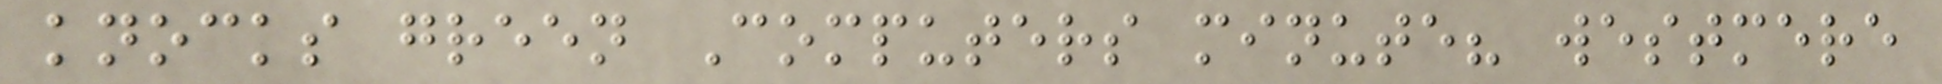knocks green Computers minute? westmere
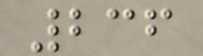236
